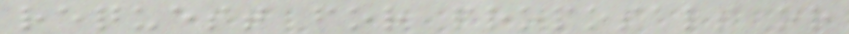request for proposals or
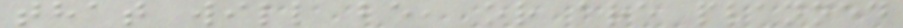that will be, or are planned
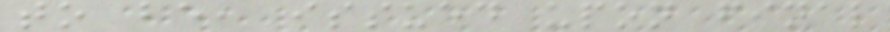to be, issued upon final
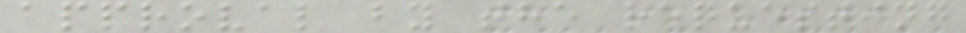approval by the requesting
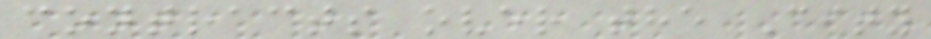contracts over the City
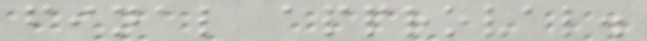final approval.
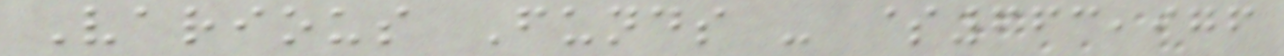Various Funds - $663,976
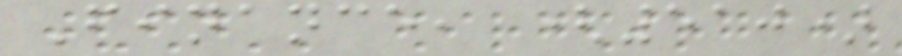Finance, (510)
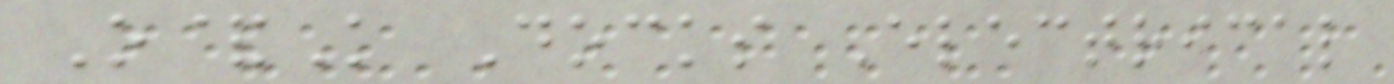O&K Docks Electrical
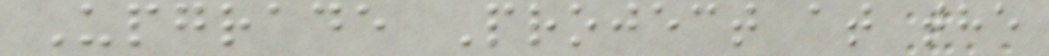Upgrade Project at the
